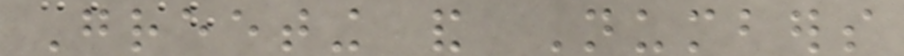Greeting and Numbers
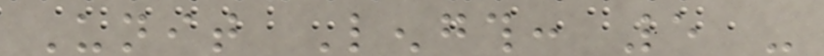Unit Length: 5 -
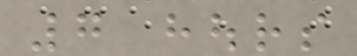7 hours
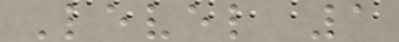Level 1
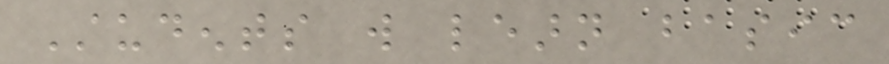Students will learn basic
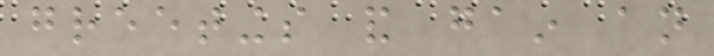greetings and gain an
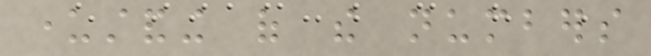understanding of the numbers
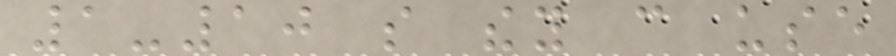1-10 so they can use
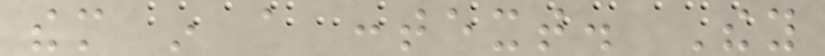them in a context. They
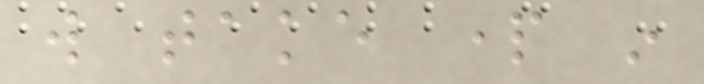will take part in
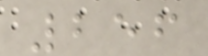256
